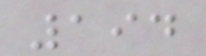194
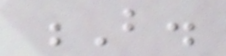B.
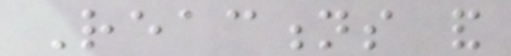Reactions and
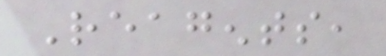Reagents,
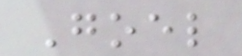Goel
